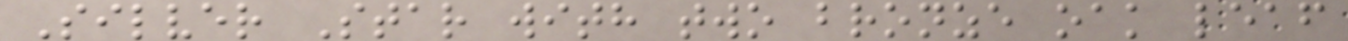Silver Star with two bronze oak leaf
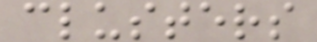clusters
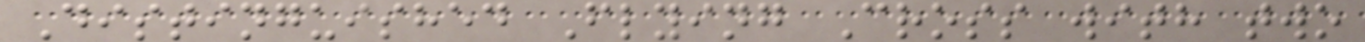Distinguished Flying Cross with two
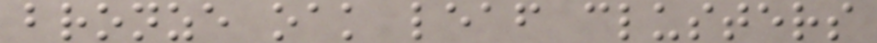bronze oak leaf clusters
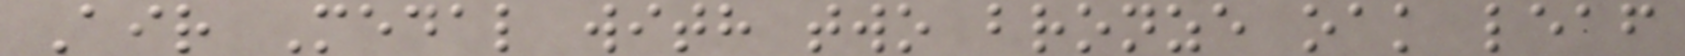Air Medal with two bronze oak leaf
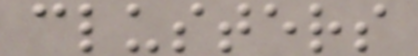clusters
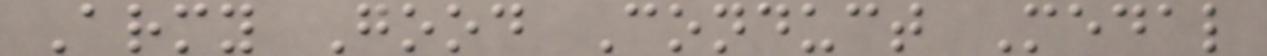Army Good Conduct Medal
